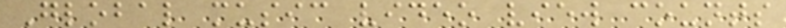Global music video view counts
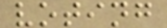voting
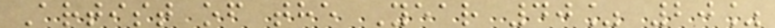Artist of the Year 40% 20%
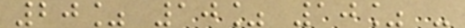20% 10% 10% -
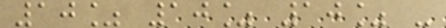10% 10% 10% -
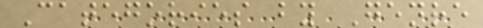Categories by Genre
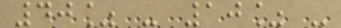40% - 10% -
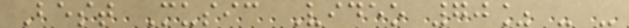Best Music Video 70% - -
